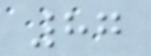87
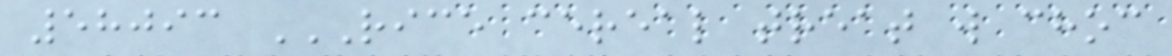58093 RICE CEREAL TREAT W CHOC
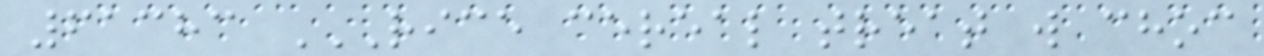61383 RICE CEREAL TREAT W CHOC
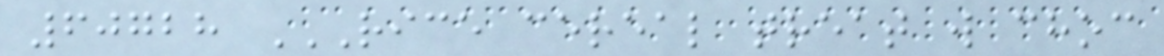60728 RICE CEREAL TREAT W CHOC
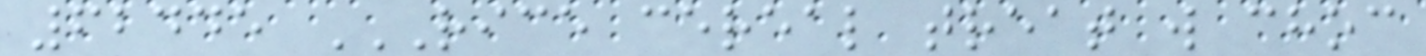62445 RICE CEREAL TREAT W CHOC
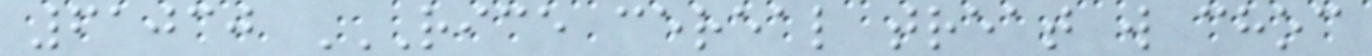61030 RICE CEREAL TREAT W CHOC
